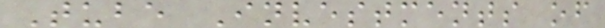Tube Investments of
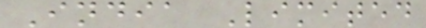India Limited
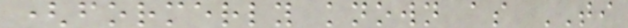(formerly known as TI
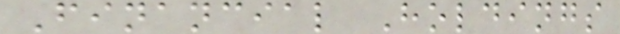Financial Holdings
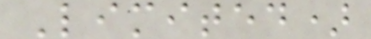Limited)
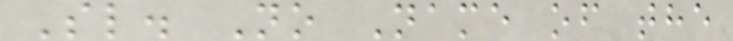Sl. No Name of the
